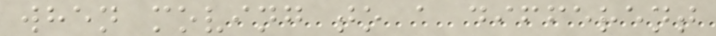when moving to a different
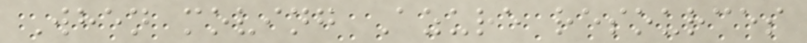When moving Azure resources
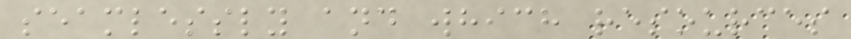seamlessly and which resources
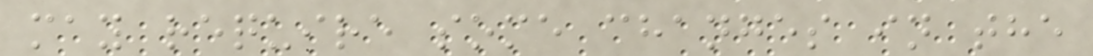may require some changes in the
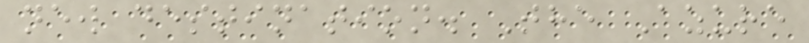new destination. The Azure
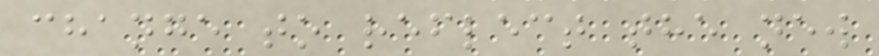change to reflect the new
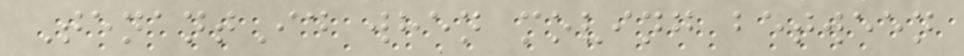TenantId when moving between
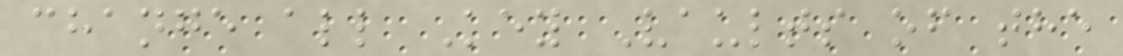change all Key Vaults of the
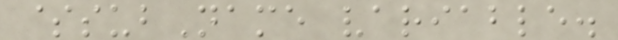$subName variable.
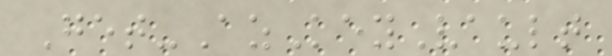Get-AzKeyVault
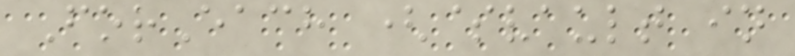ForEach ($vault in
